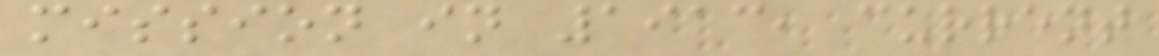mission in 1913, current
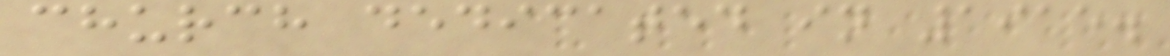church dedicated in 1915.
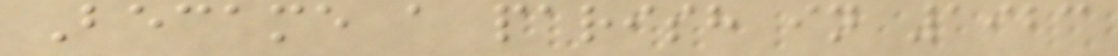Became a parish in 1923
